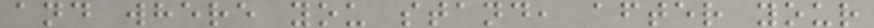and where you stand, after your
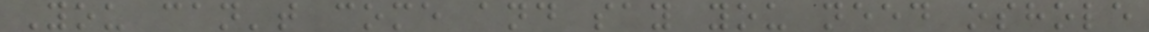You can't come and say you need oshole
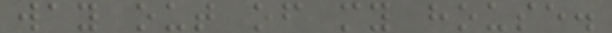way out of my house.
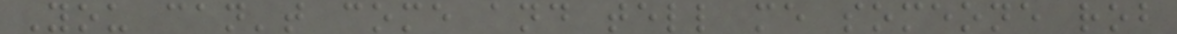You can't come and tell me someone rob
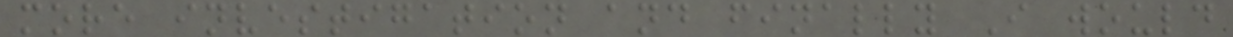more investigation and finally I would
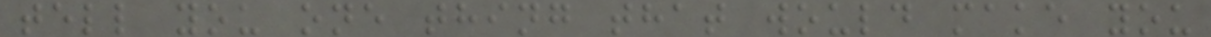tell you one thing that would make you
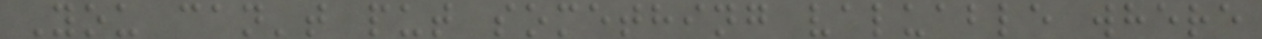You can't put something valuable where
